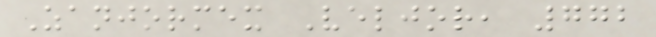Zanjormex Veljor, 772
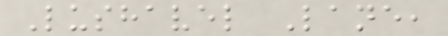Lushavel Lane,
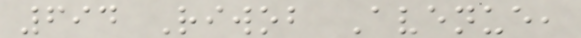694 Riwob Avenue,
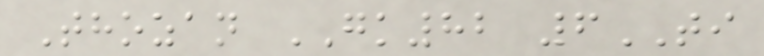Thozan GK82 6TI
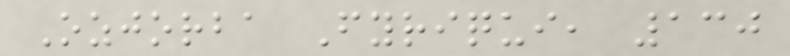Ozjorba Fyriqui, 130
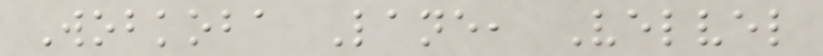Wobkoba Lane, Velvel
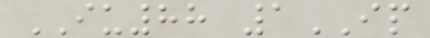IU88 1IP
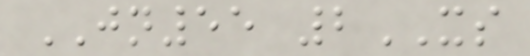JN55 2XS
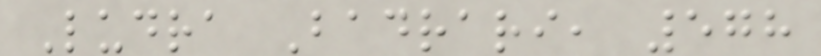Ludra Badrari, 578
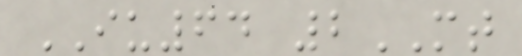IU64 2MT
